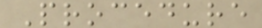Procedure
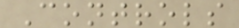Controls
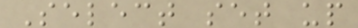Select set up
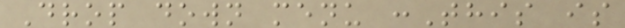Drop down menu :This is
